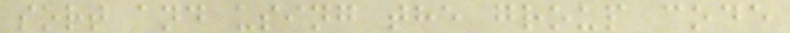sort and using the group code
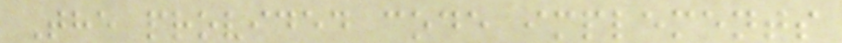The provided code implements
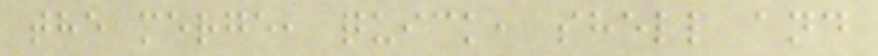the merge, quick, shell and
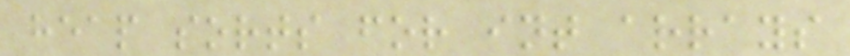heap sorts for int arrays
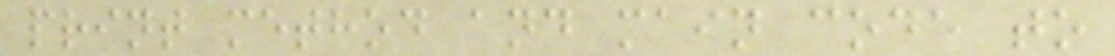print method and main code to
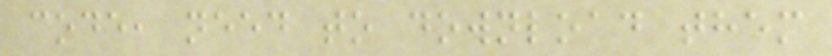code, need to download them
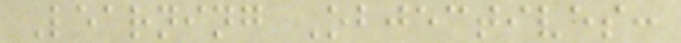Learning Objectives:
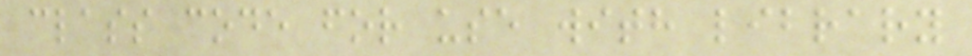class code for use with library
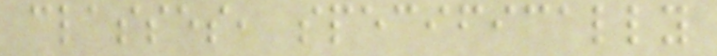classes, specifically
